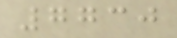7730
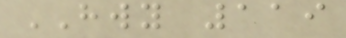HWY 119
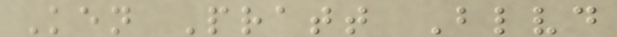Ken Pratt Blvd
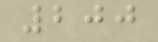200
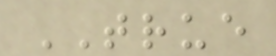TRUE
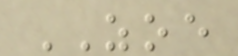ZOE
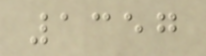1357
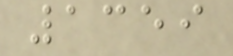1359
